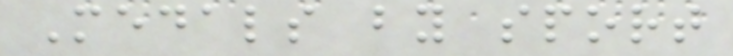Medals by sport
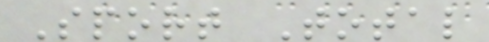Sport Total
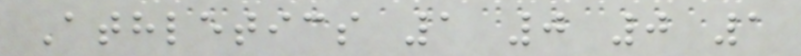Athletics 1 0 0 1
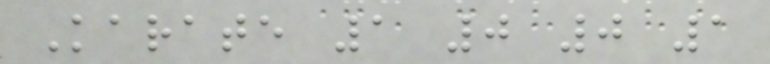Karate 1 0 0 1
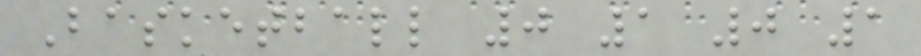Basketball 0 1 0 1
